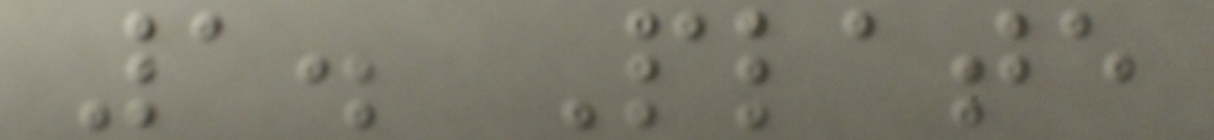1. Plate
